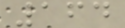164
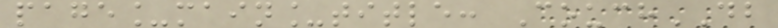page_main_title: CouchDB
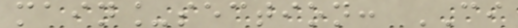main_section: CI
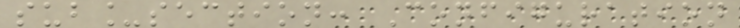sub_section: Configuration
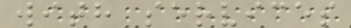with services
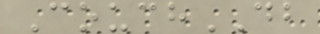CouchDB
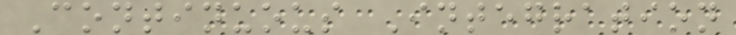Continuous Integration
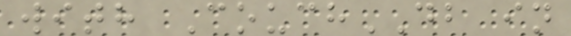with CouchDB in
